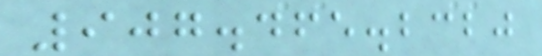907.465.2320
